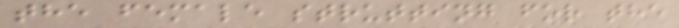the female strutting for the
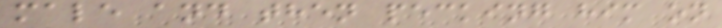male and then pecking him on
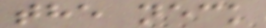the neck
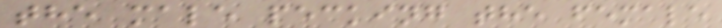the male pecking the female
